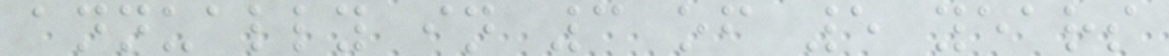annually in 3 of 5 years
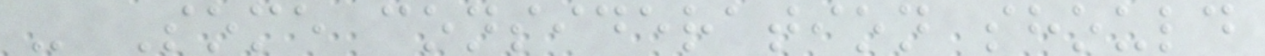- Some consideration should
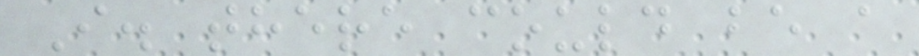I. there could be a
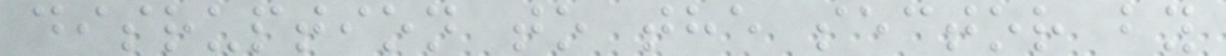disruption to the sector by
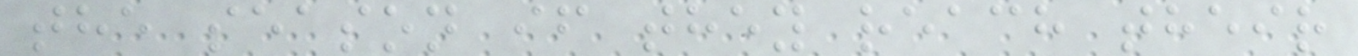the season if they reach their
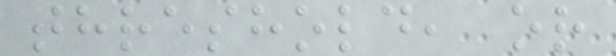threshold, or
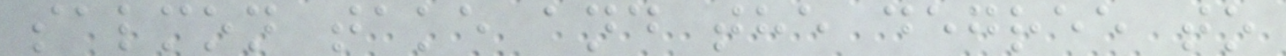salmon take and the degree to
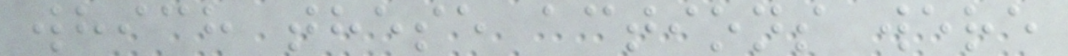which these actions were
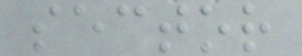sector
